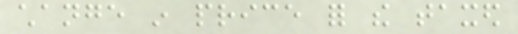change in price for the taxed
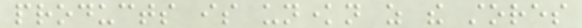products is unknown as the stores
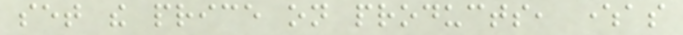set the price on products, whereas
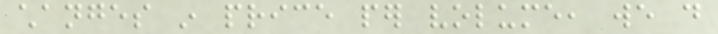changes in price per volume, we do
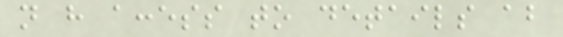not have access to details about
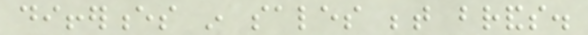differences in sales between brands.
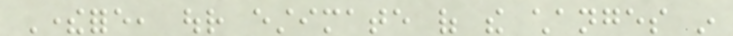Therefore, our estimate of the changes in
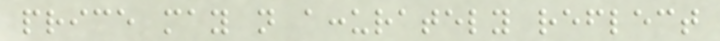price may not accurately reflect
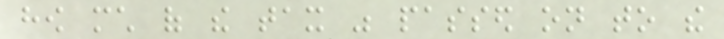how much of the tax was passed on to the
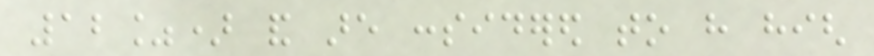12%) and are considered to have high
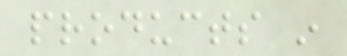products in
